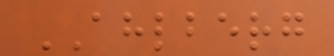AHLBERG
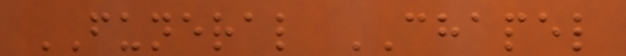FUNERAL CHAPEL
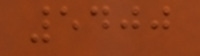5400
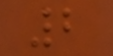2
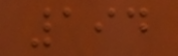194
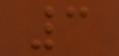3
